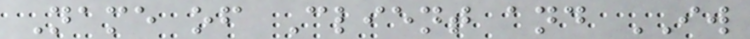Name of Client and IW
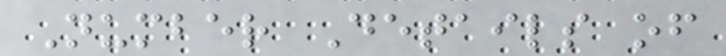Number Details of
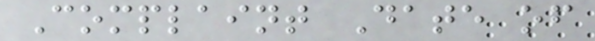Complaint Date of
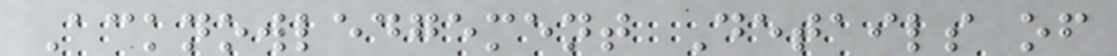Acknowledgement Details of
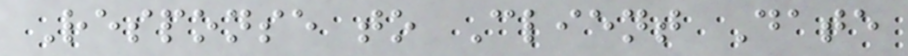Response to Client Date
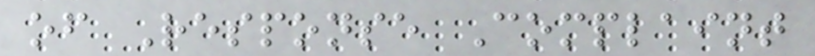of Response Complaint
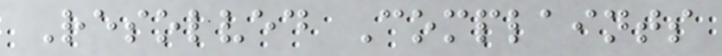Resolved Complaints
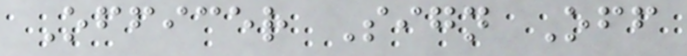Officer Sign Off
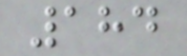184
